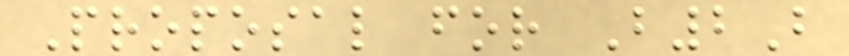Proposal for B2B
